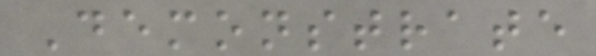Demonstrate
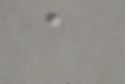a
